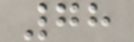78
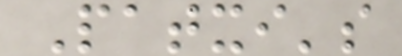Patxi's
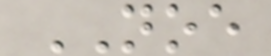NOE
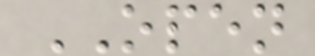OPEN
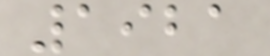1921
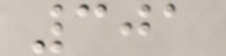301
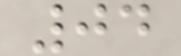04
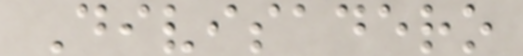Divisadero
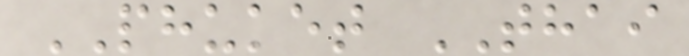PHUKET THAI
